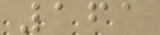161
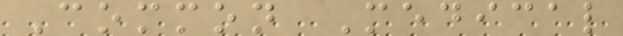Common Medical
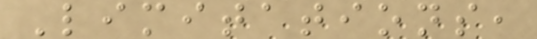Limitations,
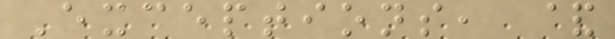Exceptions, &
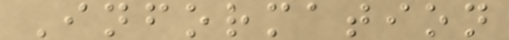Information
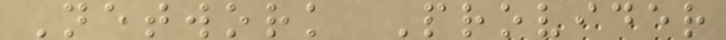Network Provider
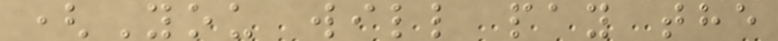(You will pay the
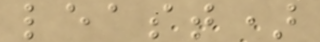least)
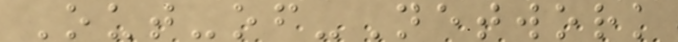Out-of-Network
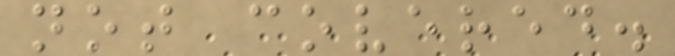not covered.
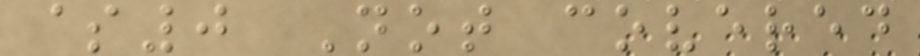$0 Not covered
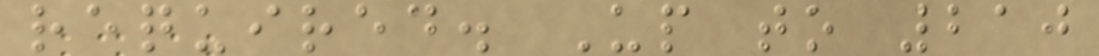required. Up to 210
